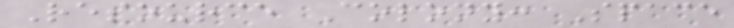Resource Colony: Space
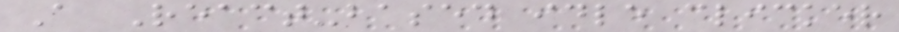A React-based idle clicker
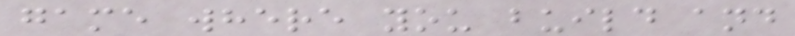game where you build and
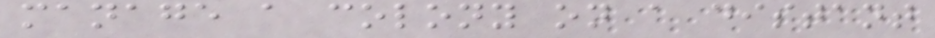manage a colony on a distant
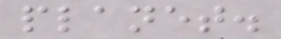planet.
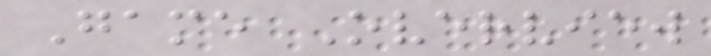Game Overview
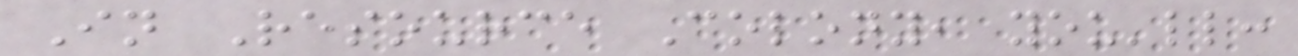In Resource Colony, you'll:
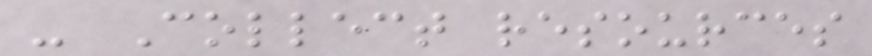- Collect resources
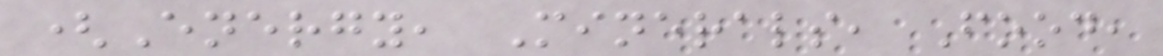(Energy, Minerals, Food,
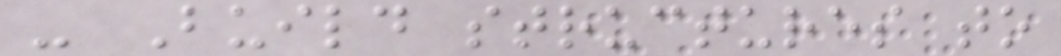- Build structures to
